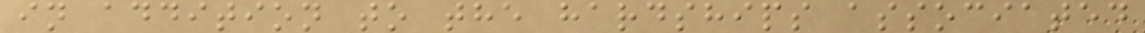in addition to the hardships associated
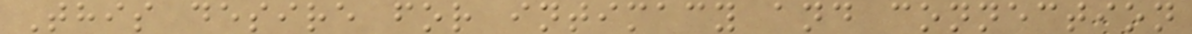This desire for intimacy and connection
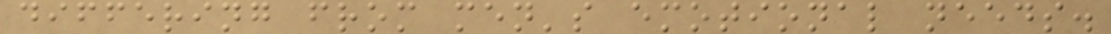differing from men's emotional needs.
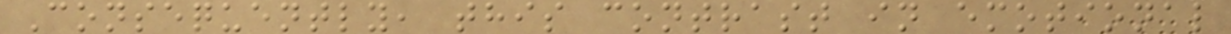Consequently, this contrast in emotional
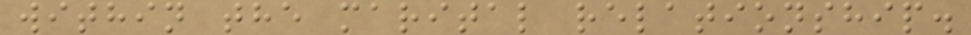within the marital relationship.
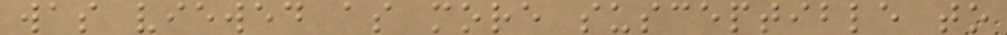was viewed as more susceptible to
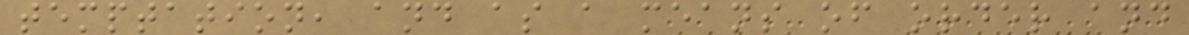temptation, and as a means of order and
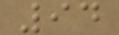94
